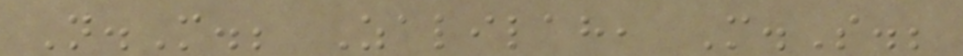N.M.; Zalilah, M.S.;
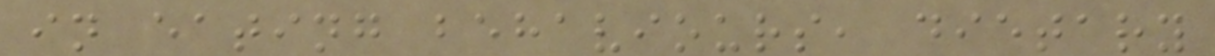in eating behaviours, dietary
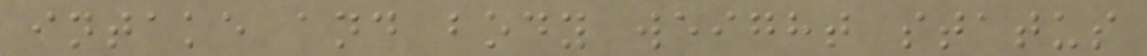intake and body weight status
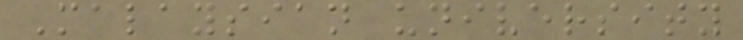Malaysian university
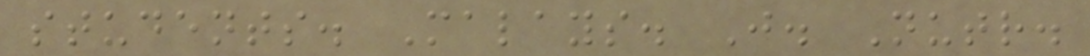students. Malays. J. Nutr.
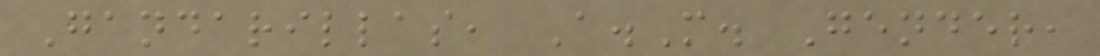Gandarillas, A.M. Gender,
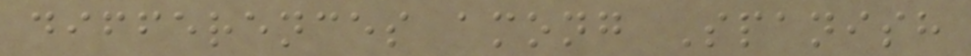differences among Spanish
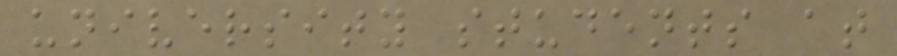university students at
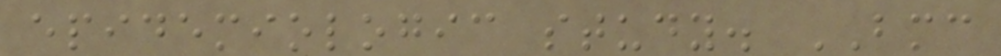epidemiologic study. BMC
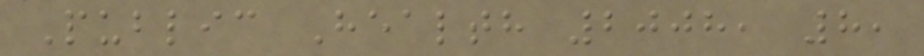Public Health 2008, 8,
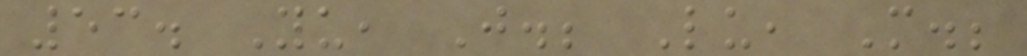53. Yu, J.; Lu, M.;
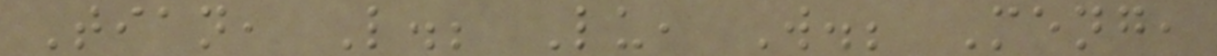Tian, L.; Lu, W.; Meng,
